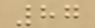87
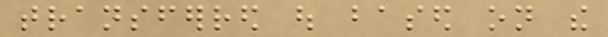transferred out based on the
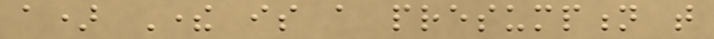a) There is a presumption that
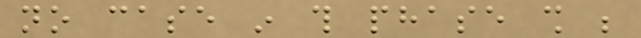no case in this phase shall be
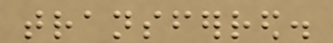transferred.
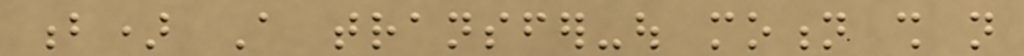b) A transfer-out motion shall not
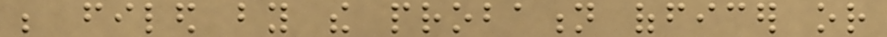be filed by the probation officer or
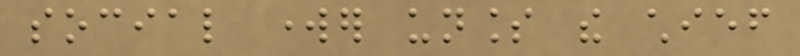social worker unless the chief
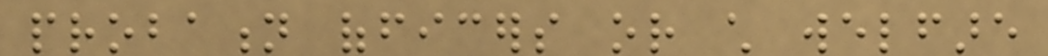probation officers or child welfare
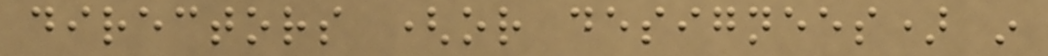directors (or designees) in
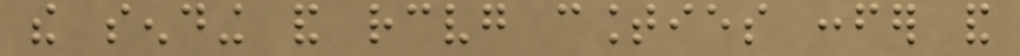the sending and receiving counties confer and
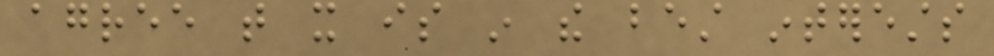agree that it is in the best interests
